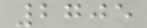2705
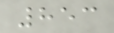853
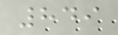849
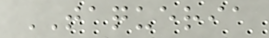TAQUERIA
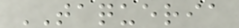TAQUERIA
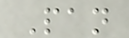Pan
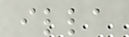illa
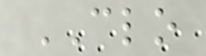CLO
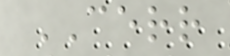CERR
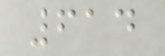614
